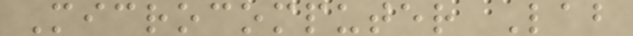Microcomputer Lab
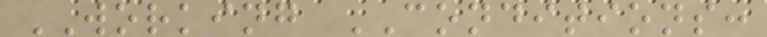WORKING CONDITIONS:
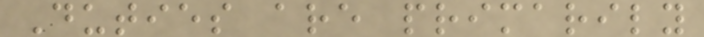Duties are primarily
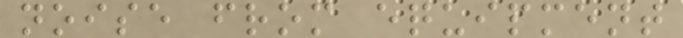noise from equipment
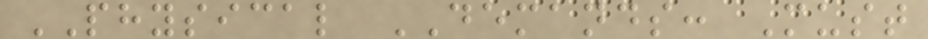PHYSICAL DEMANDS: Must
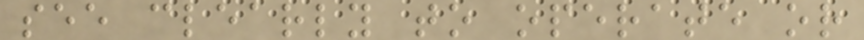see clearly to operate or
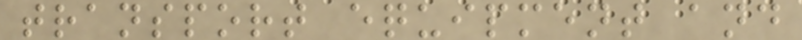transport equipment and
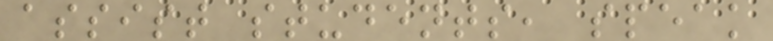assist students, speak
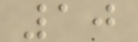10
